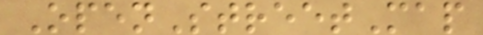OpenStreetMap
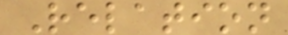Relation
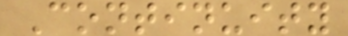Continuity
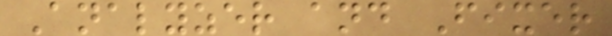Analyzer and Fixer
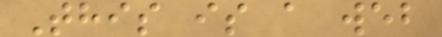This is a web
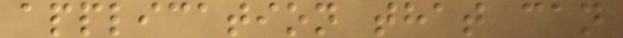application that can
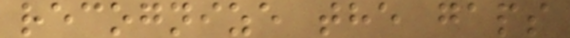recognize the gaps
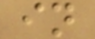in
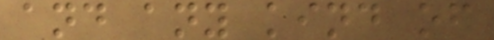and any kind of
